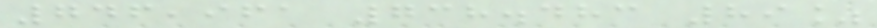746,961 738.483 89%
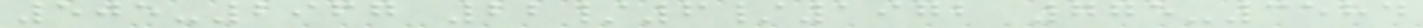505-2967 22/6/1972 775-3584
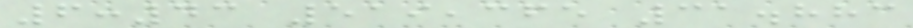6:43 519,365 31.883
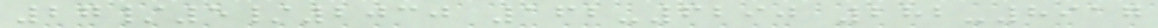27/5/2030 162-6290 282-8917
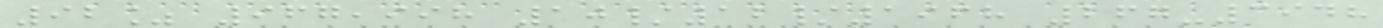92% 967,998 10/12/1968 267-3948
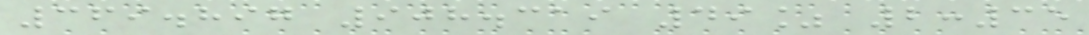369.897 908.319 49% 2:35
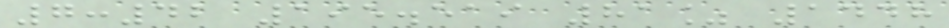7:42 195.519 81% 1448
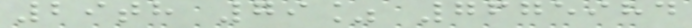29th 79% 7675984
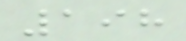198
